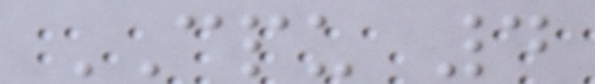CPU 4
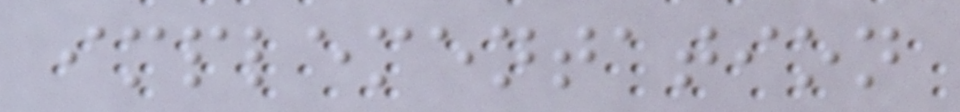implementation
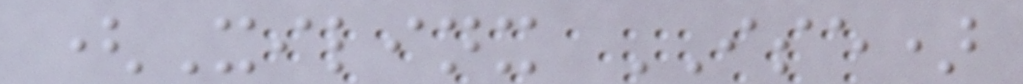(Xilinx ISE)
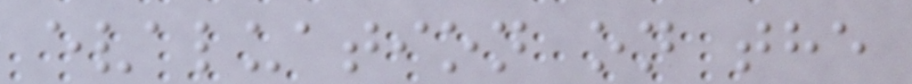evaluation on the
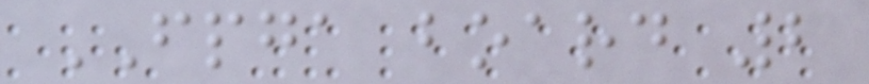FPGA board 2
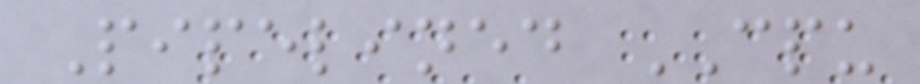Pipelined CPU
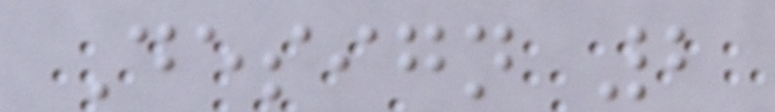Design 2
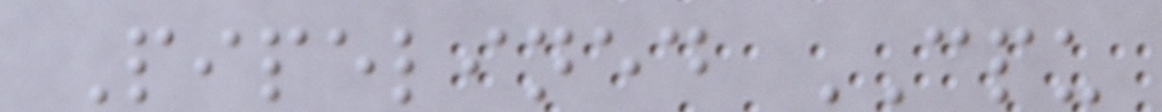Pipelined CPU
